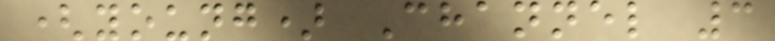(young) Channel 3
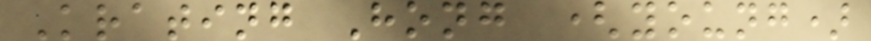Krating Hong (young)
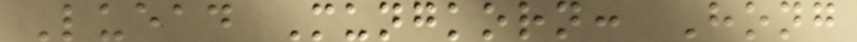Luead Mungkorn: Hong
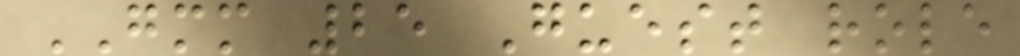GMM 25 Guest role
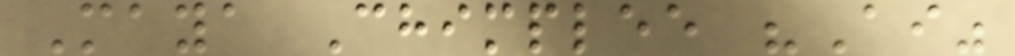Maya Chimplee "Ai"
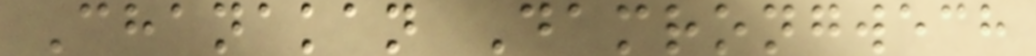Chanakan Damrongwech
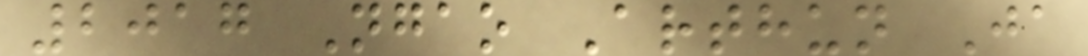2017 Ngao Arthun Ja
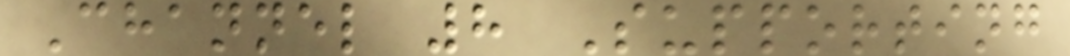Channel 8 Supporting
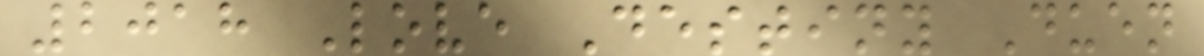2018 Love Destiny Duen
